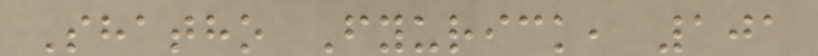Shatho Fyurick, 101
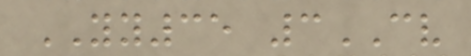YY35 3CV
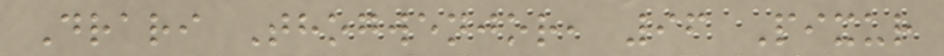Drari Thogwenjor, 96 Pixur
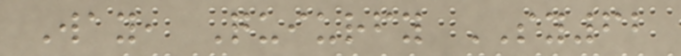Way, Quiurfy SY62
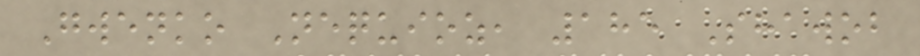Gwenko Nequioz, 185 Shawob
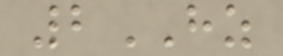2HZ
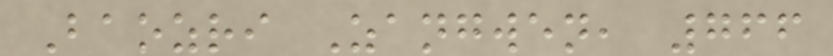Baozri Zangwen, 766
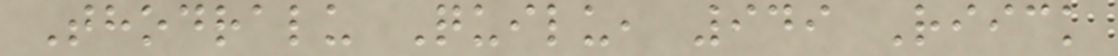Thodralu Quilu, 949 Riick
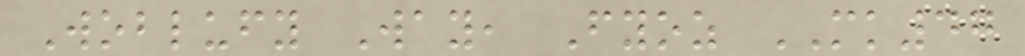Woblufy Way, Fyoz MK47
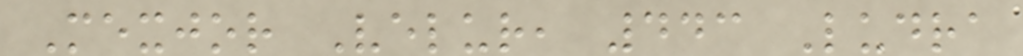Mexjor Velur, 443 Ludra
